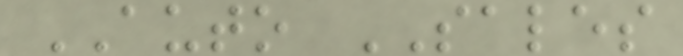AUTO SALES
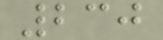230
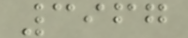3967
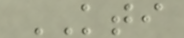KTI
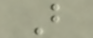B
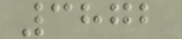3872
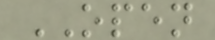OPEN
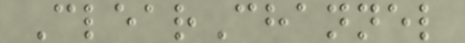ClearChannel
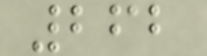262
